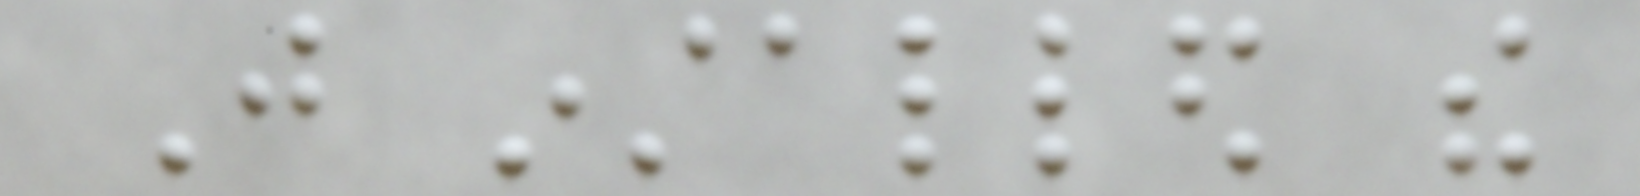Just installed the
